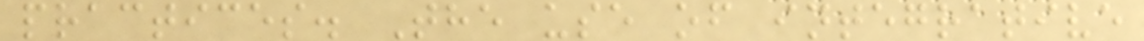practices. The use of integrative
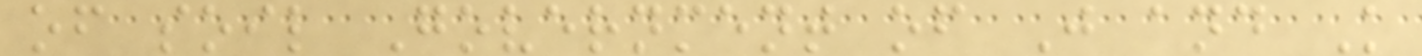of soil Government of J and K
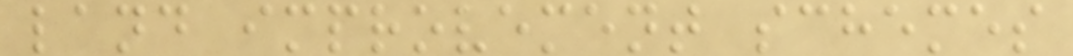land improvement schemes
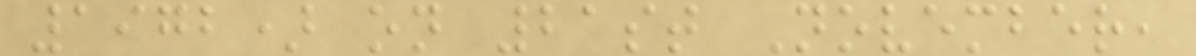1972) on 21st November,
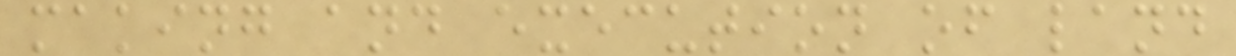making and execution of land
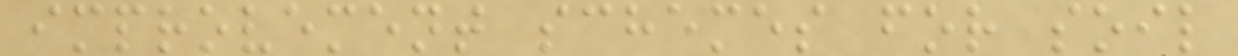improvement schemes for soil
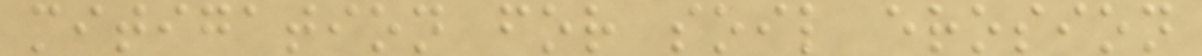mitigation for soil erosion
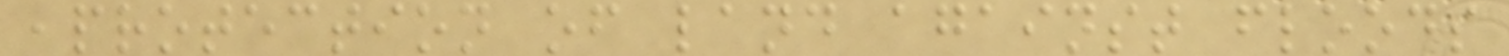,protection of land against floods
